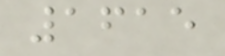1615
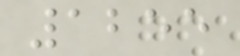1255
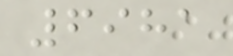6981
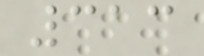313
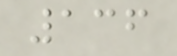136
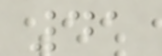41
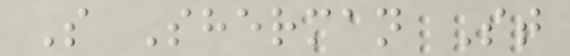S Sherman St
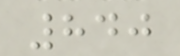840
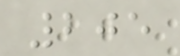205
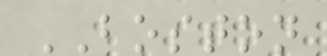BOSTON
